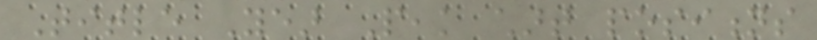Title Year Peak chart positions
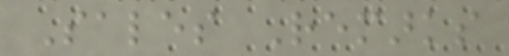Sales Remarks
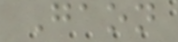Gaon
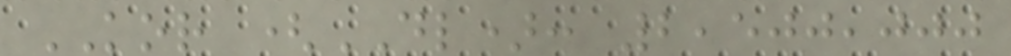KOR (DL): 2,500,000
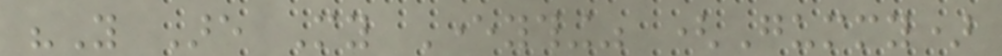"You Are My Everything" (Gummy)
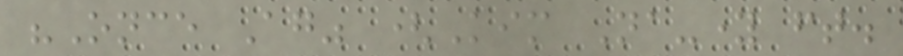"Once Again" (Kim Na-young ft.
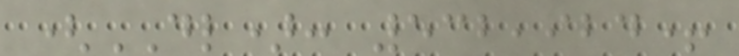(DL): 532,924+
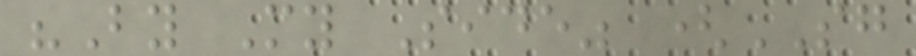"By My Side" (SG
